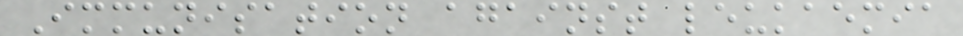Immunisation against leukaemia
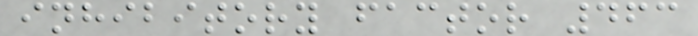inhibitory factor 463
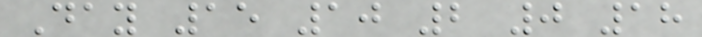Day 15 10 2 0 18
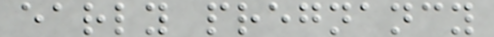early pregnancy
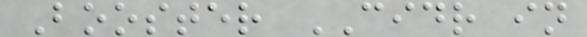Booster CIDR in
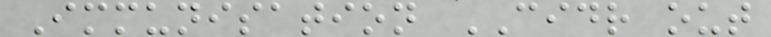Immunisation CIDR out
